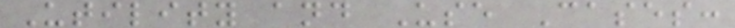Utility and Use Cases:
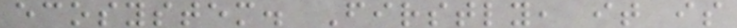ecosystem. Firstly, it is
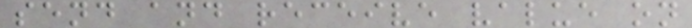send and receive value on
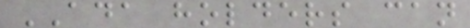ADA holders can
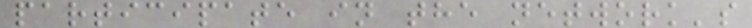participate in the network's
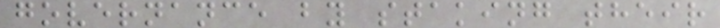governance by staking their
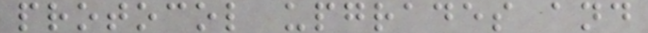protocol upgrades and
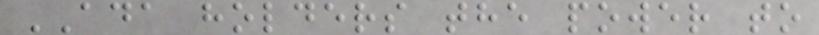ADA holders the power to
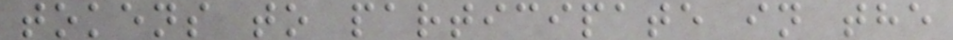tokens to participate in the
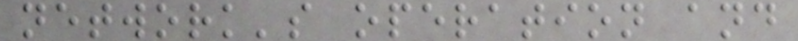network's operation and
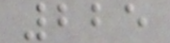225
